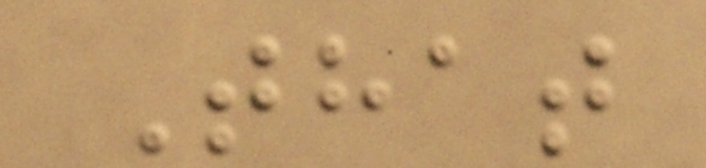That
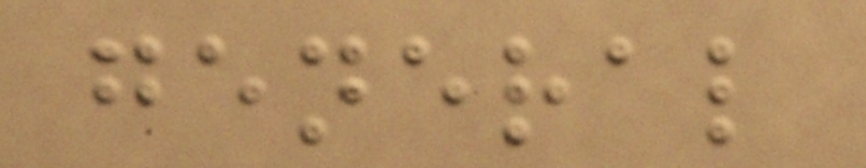general
